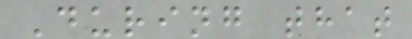During that
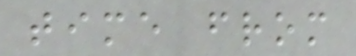time from
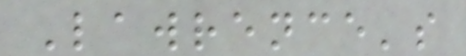Lawrence's
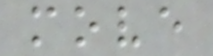move
